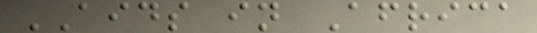AIDS in Africa
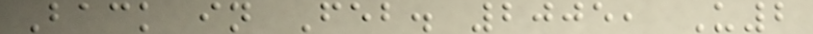Back in Feb. 2005, U2
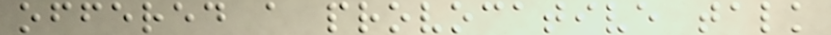offered a provocative talk
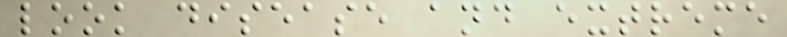look disease and extreme
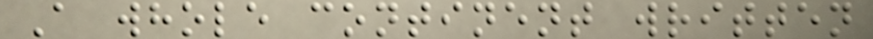A whole continent written
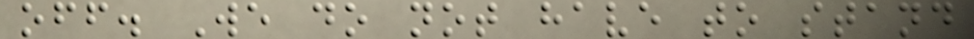off. We do not have to stand
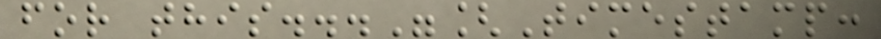for this..."[Timestamp:
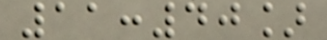11:40]
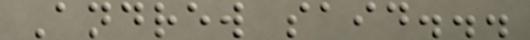Andrew said...
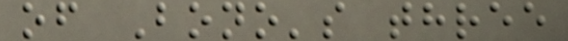of Bono's three
